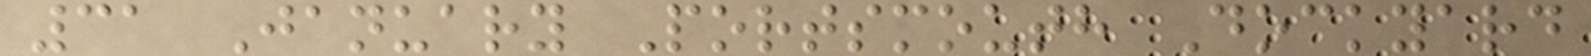31 January Portsmouth Dockyard
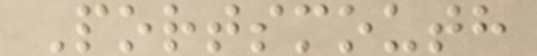Portsmouth
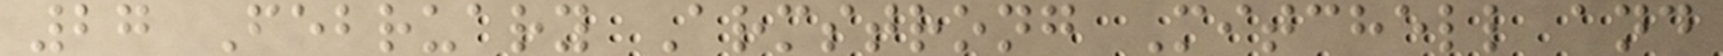27 February Armstrong Mitchell and
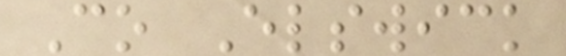Co Elswick
